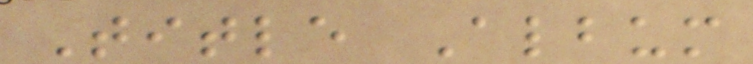Title Album
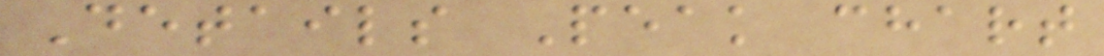Details Peak chart
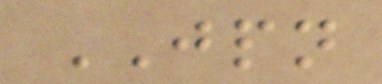JPN
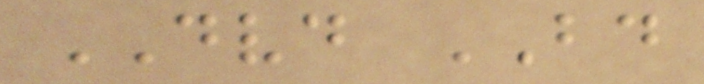DVD BD
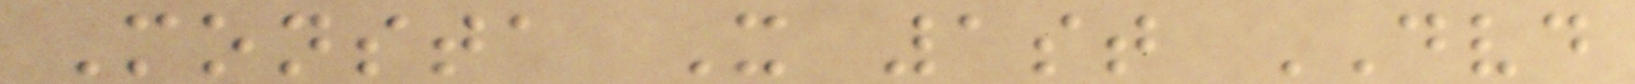Monsta X 1st DVD
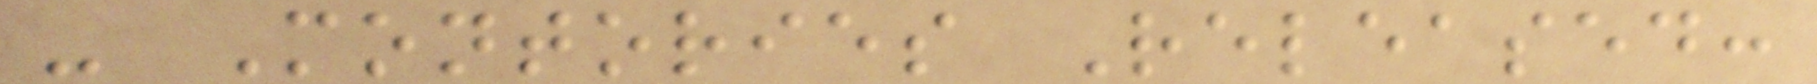- Montories Released:
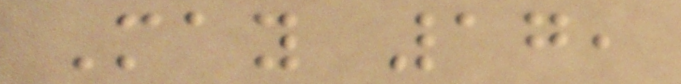May 17,
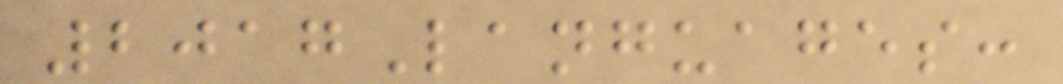2017Languages:
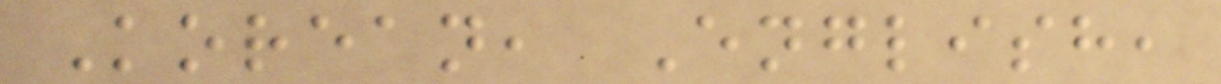Korean, English,
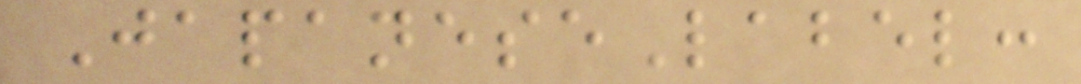JapaneseLabel:
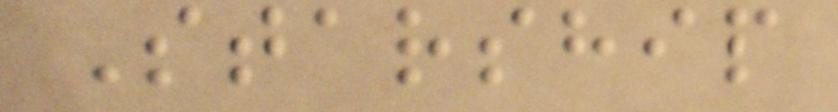Starship
